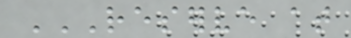RESERVE AT
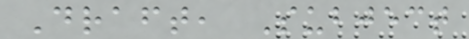Draft, Subject
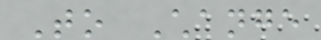To Change
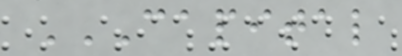CAPITAL
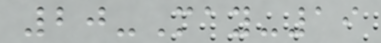20-May-19
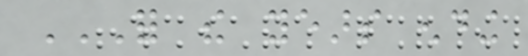FOR THE YEARS ENDING
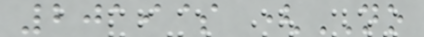2019$ (NO
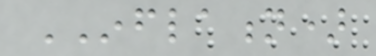INFLATION)
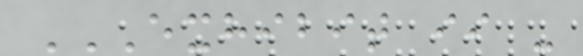EXHIBIT II -
